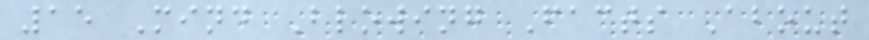15 Mind Blowing Facts About
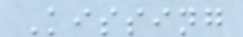Kissing
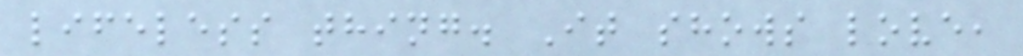lifeless thing. It shows love,
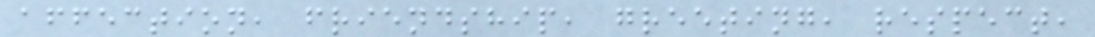affection, friendship, greeting, respect,
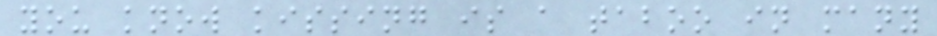you know kissing is a taboo in many
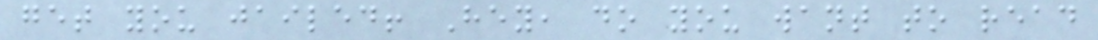get you jailed! Hey, do you want to read
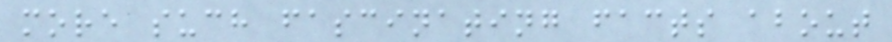more such fascinating facts about
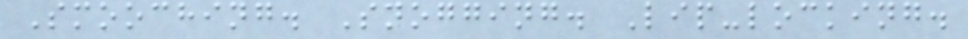Smooching. Snogging. Lip-locking.
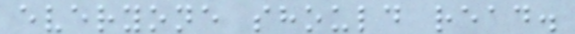everyone should read.
